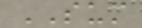SUM
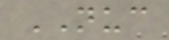NUC
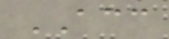ACC
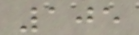105
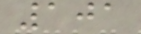101
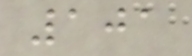101
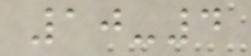10-4
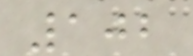102
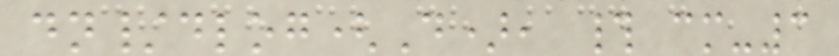dn/dlog(D), # cm-3
